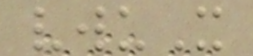vwuX
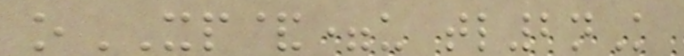oXP&=u tl2nK
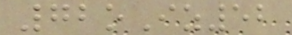72oIz52
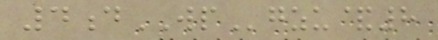4dWPgzu&8
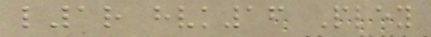l1r hvk16 Pley
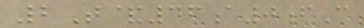2T&46a0fC
